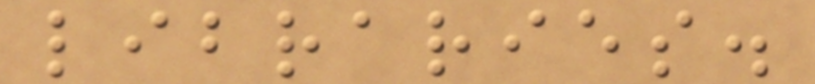libraries.
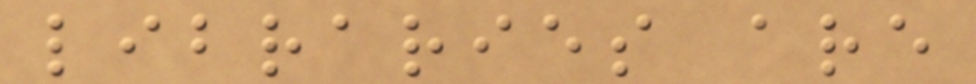libraries are
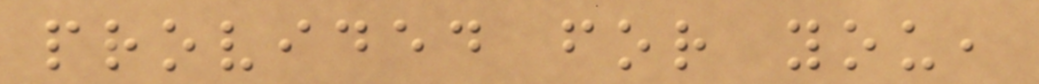provided for you,
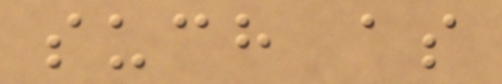such as
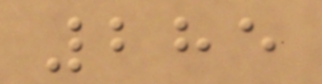285
